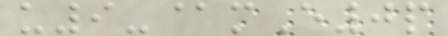u9-@mE0p
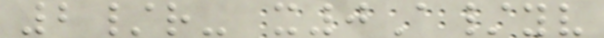2/r- x0A/yv
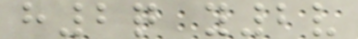h2q y2v
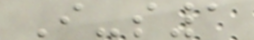I-s1
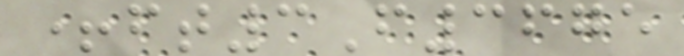+ft3F3675
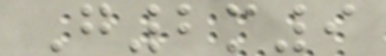G2m9
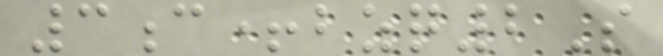3c+bzq2S
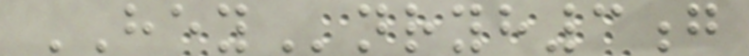HEYnryh3g
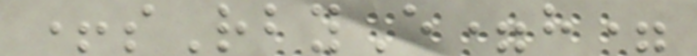+sRbyE=h=
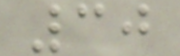30
